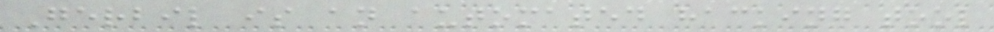Gerbil is an automated hacking tool
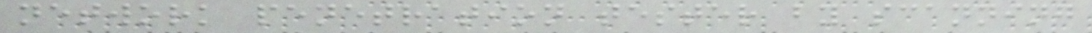network penetration tester by scanning
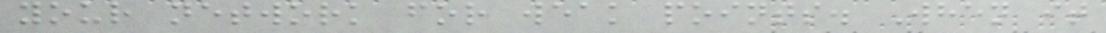your network for weak points. When it
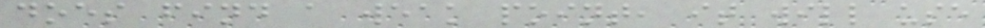does find a weak point, it will use
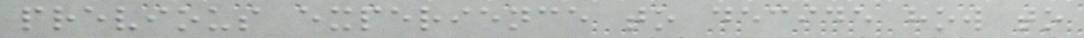previous experience to decide how to
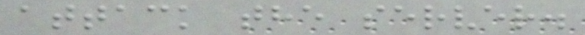attack the server.
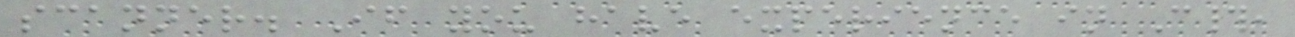scanner. If you have experience in C#,
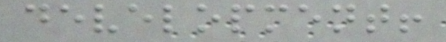development!
